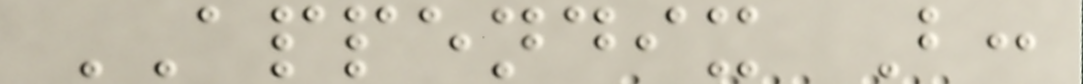APPENDIX B:
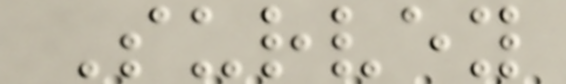Survey
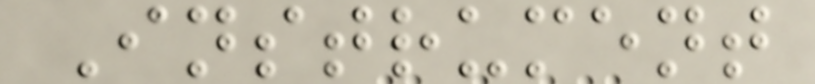Instrument
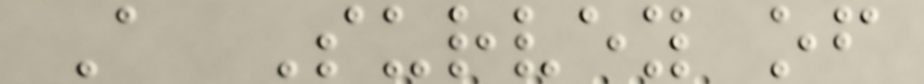A Survey of
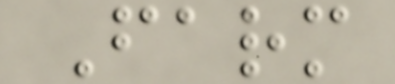Farm
